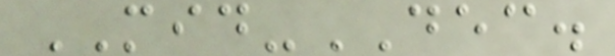MID-DEC.
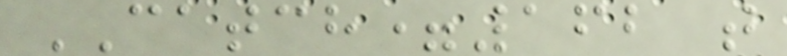CATCH=162 t
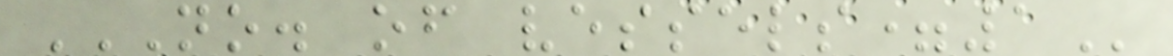NO. OF VESSELS=1
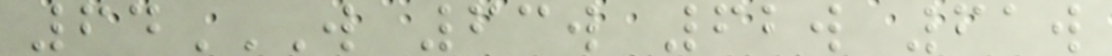64W 63W 62W 61W
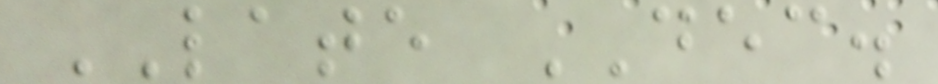LATE DEC.
